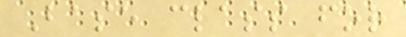Base class for
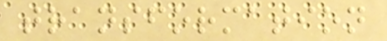transformation
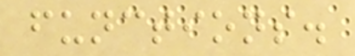functions.
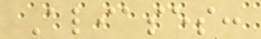Aliases:
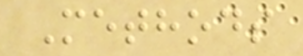Methods
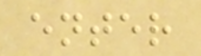enter
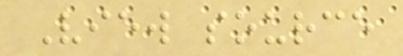View source
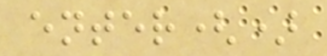enter()
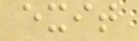exit
